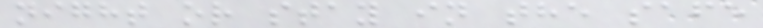night or stay in the safe
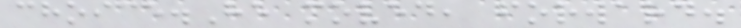choice.He moved, forward.
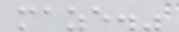maze."
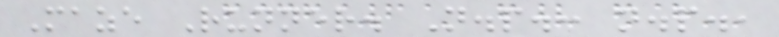Maze Runner. N.p.: n.p.,
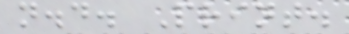n.d. Print.
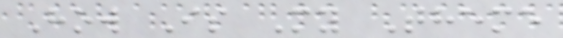How Is My Theme
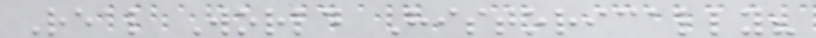Real World Historically?
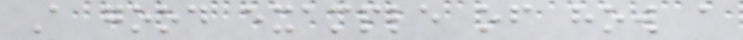A good example of how a
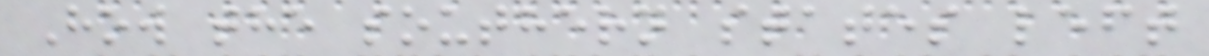How the southern states left
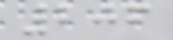206
